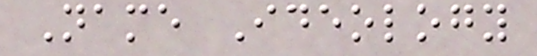Name Ideology
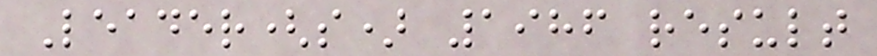Leader(s) 1986 result
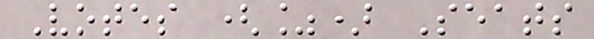Votes (%) Seats
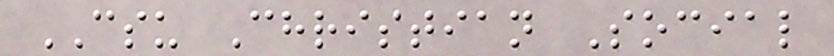CSU Christian Social
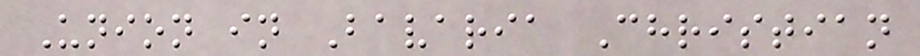Union in Bavaria Christian
